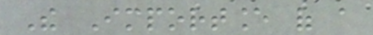The Importance of a
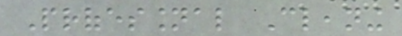Professional Cleaning
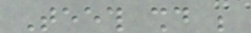Teeth should be
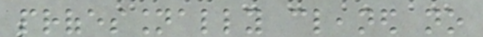professionally cleaned no
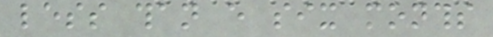less than every six months
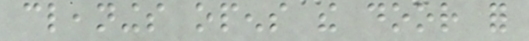cleanings opens the door for
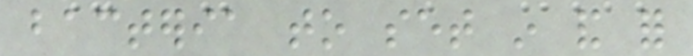bacteria to set in and for
